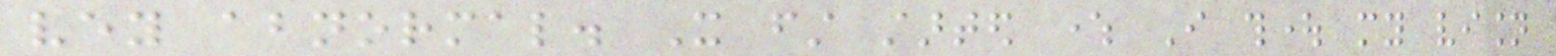vey abnormal. It first started where I thought my vision
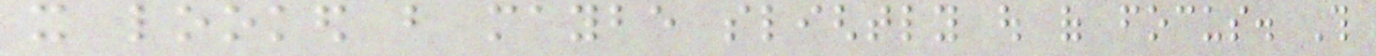it looked but maybe slightly out of focus. This
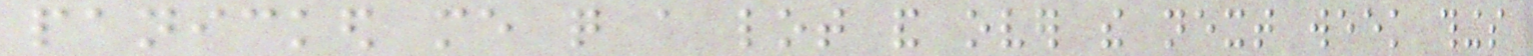panicked me quite a lot and over the next week things
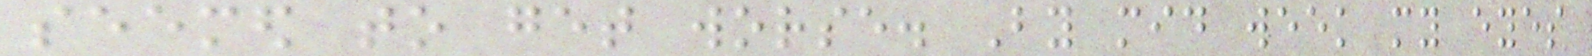seemed to get worse. By mid week my eyes
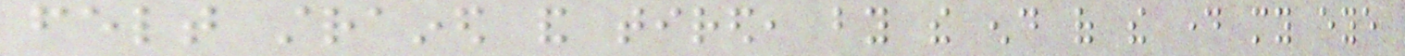felt strained and tired, by the end of the day my eye
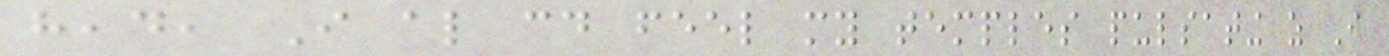head, I also could feel my temples pulsating as I
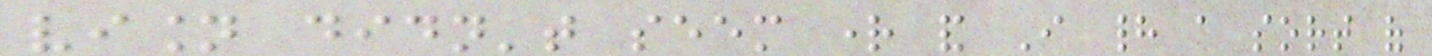vision didn't seem right and I had a sort of
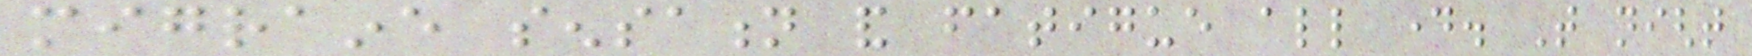migraine sensation and fatigue all day. That night
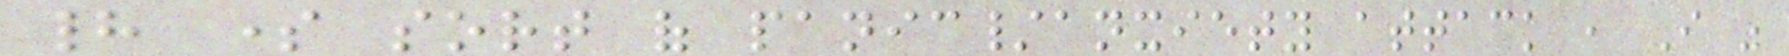had some sort of panic/anxiety attack , I was
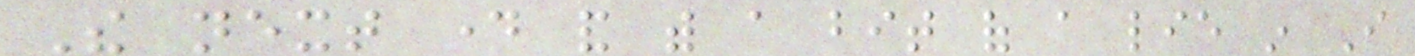The next day and with a bit of a lie in I
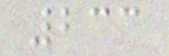233
